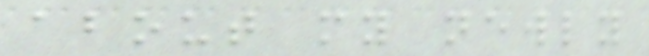about my newly
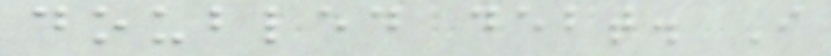doubled debt. I
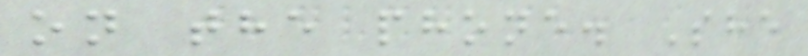on the phone. She
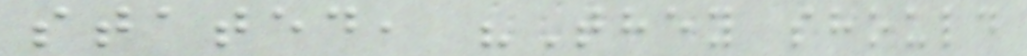stated, "They should
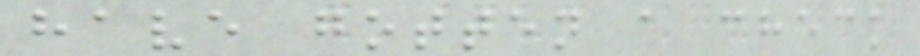have gotten a check
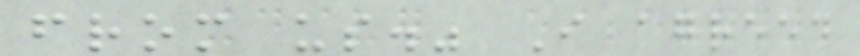from us." I agreed
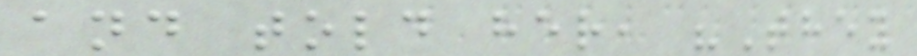and told her, "They
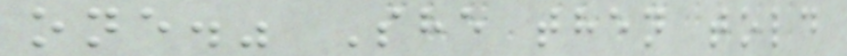one." She then told
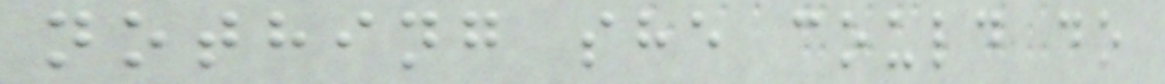nothing she could do
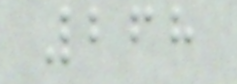268
